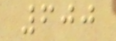600
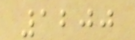1200
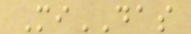MiDAS
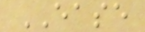EASE
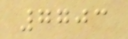7703
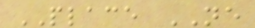PLACE NE
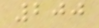200
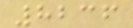8236
